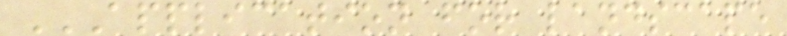APPLICATION FOR LANDSCAPE
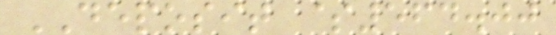DEPOSIT $564.00
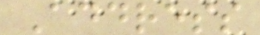Address
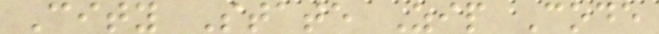City State Zip Code
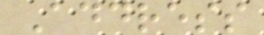Address
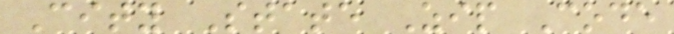City State Zip Code
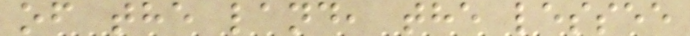of the land, the lessee
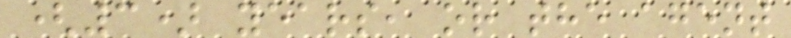(3) years, or the agent
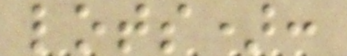lots):
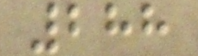288
